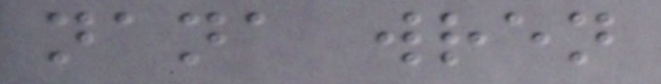nana wren
